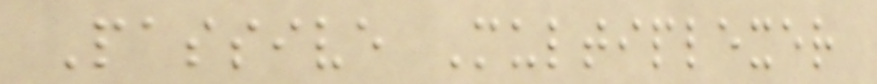Passive Multiplexer
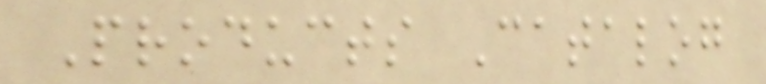Products Catalog
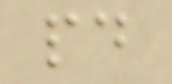pd
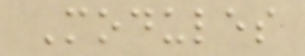Modules
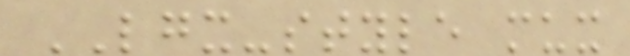LGX-style mux
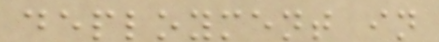deployment in
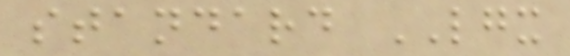standard LGX
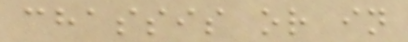chassis or in
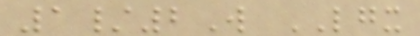1/2W LGX
